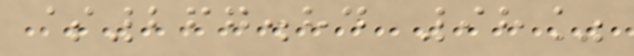$267.84 98%
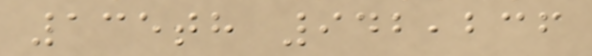135th 942,236
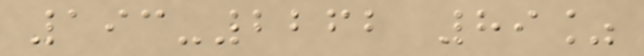193-2262 89%
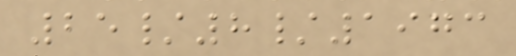25/8/1973
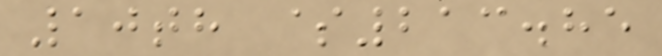10th $213.85
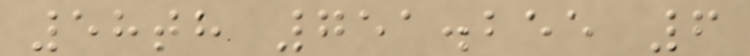58th 751.255 6
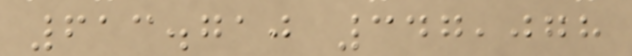613.710 347,078
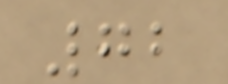72
